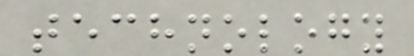technology
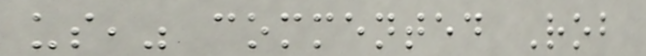us," commented Rob
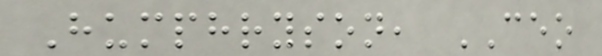Humphryson, CEO
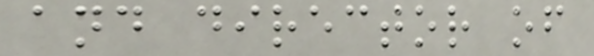and director of
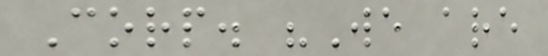Corp. "We are
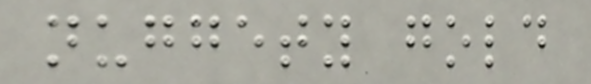nuggety gold
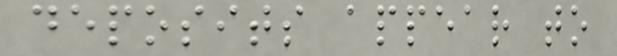deposits appear to
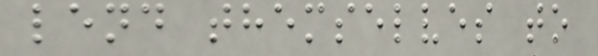lend themselves to
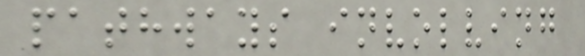pathways involving
